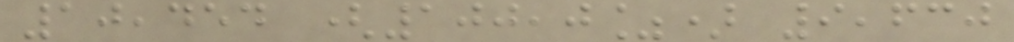10,454 (100,0%) 9,630
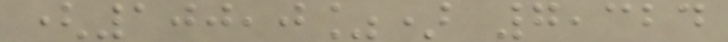(100,0%) 7,324
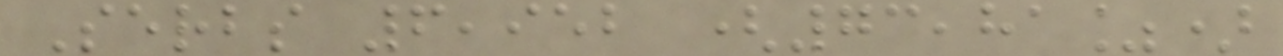Serbs 6,952 (73,81%)
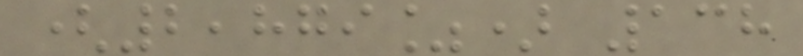(2,879%) 138
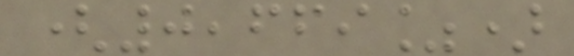(0,669%)
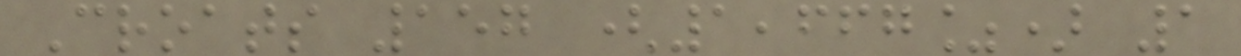Croats 157 (1,667%) 1
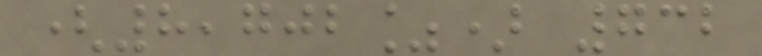(8,702%) 732
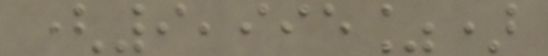(9,995%)
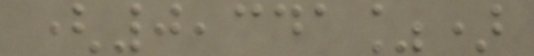(0,341%)
